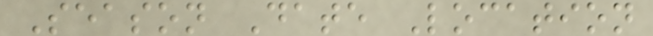Season Date Location
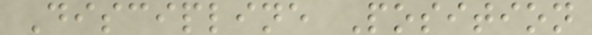Discipline Position
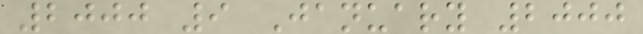2000 9 January 2000
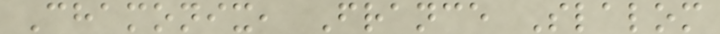Chamonix, France Slalom
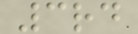3rd
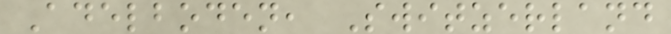Adelboden, Switzerland
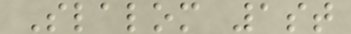Slalom 1st
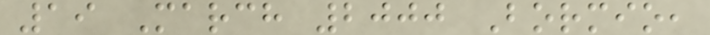19 March 2000 Bormio,
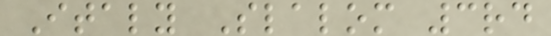Italy Slalom 3rd
